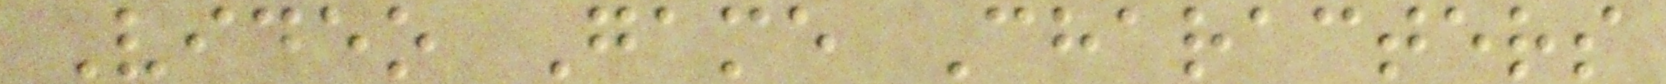Video Game Characters
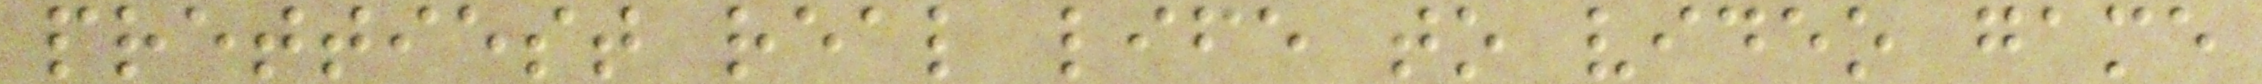prettiest real life to video game
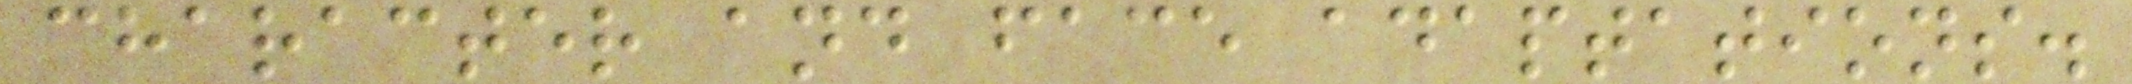character and face adaptations.
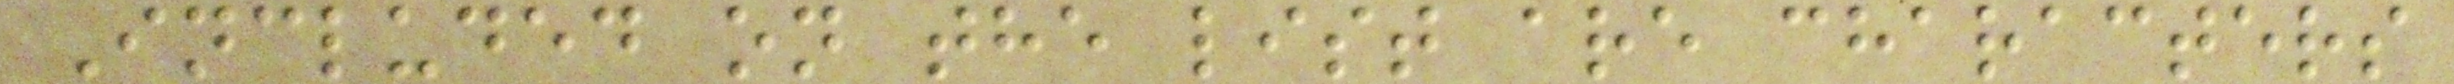Included on the list are characters
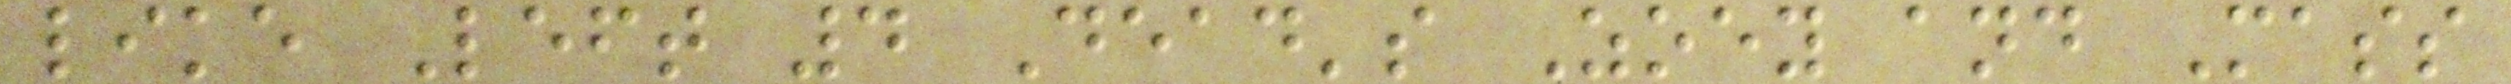like Left 4 Dead's Zoey and Mass
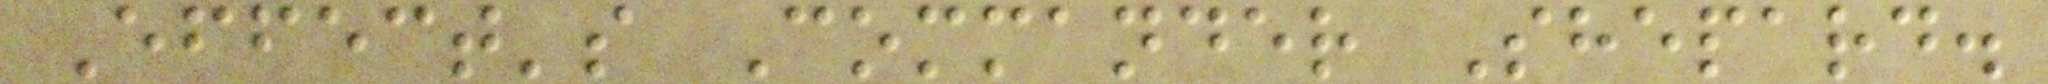Effect's Commander Shepard.
